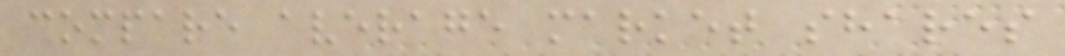compare average market shares
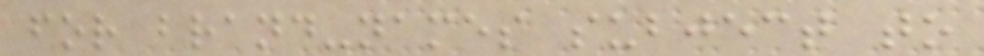for brand-names subject to
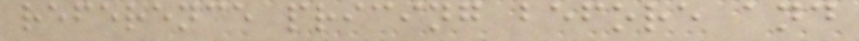reference pricing before and
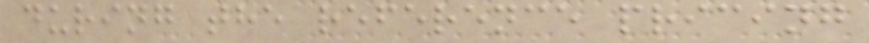during the reference pricing
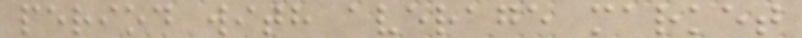period with average market
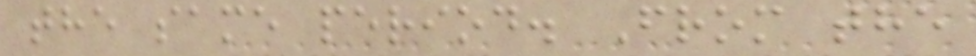the same period. From the
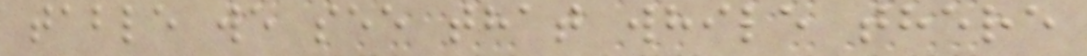table we see that while there
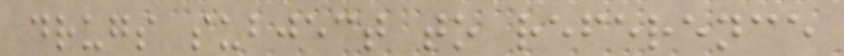drugs subject to reference
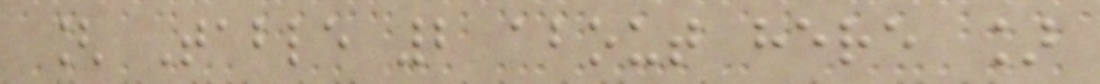[ Table 2 about here ]
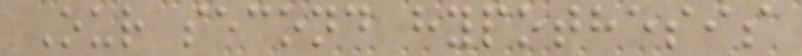Our second hypothesis
